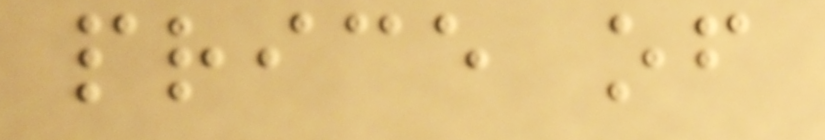price of
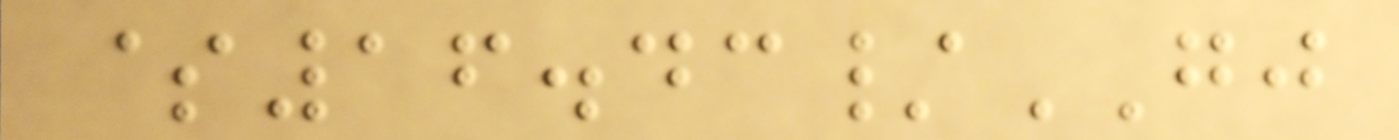$16.43/GJ
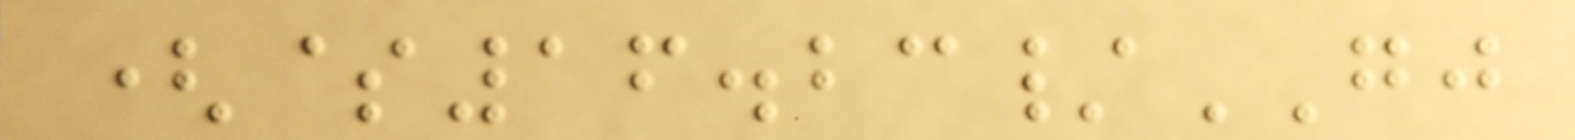($16.23/GJ
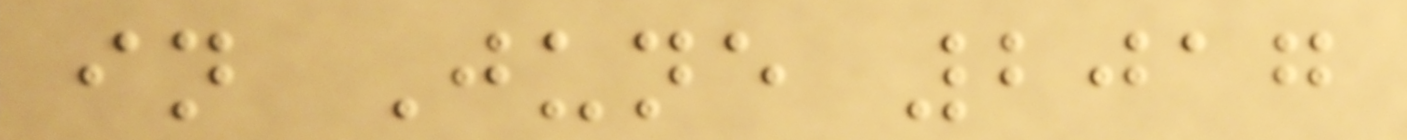in June 2017
